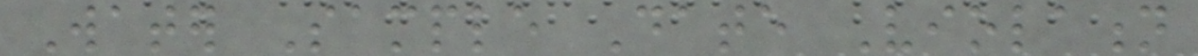Water Sample Date Violation
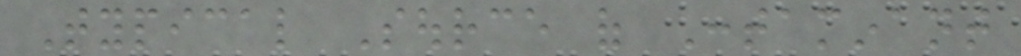Typical Source of Contaminant
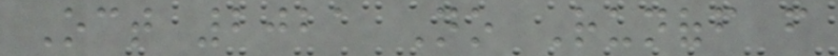Oct 2021 No Runoff from
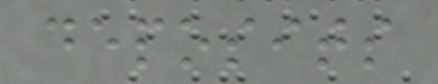deposits
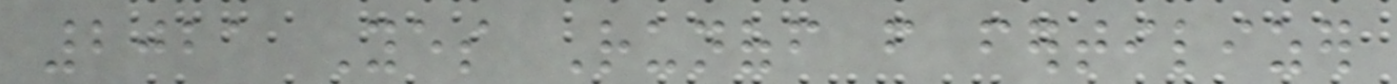2021 Yes Runoff from fertilizer
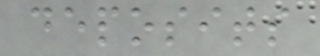deposits
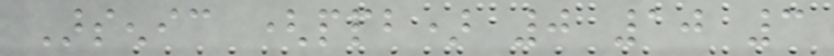Arsenic (ppb) 0 10 3
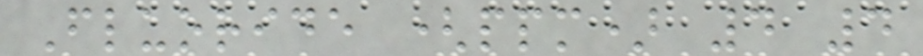Fluoride (ppm) 4 4
